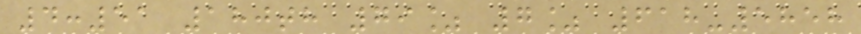4:51 180th 79% 7% 618-5858
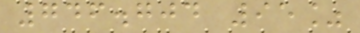746.704 95%
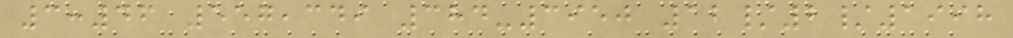3:46 557,349 384-3950 12/2/1998
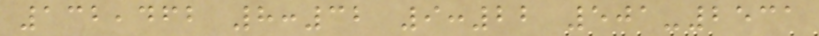132,462 8:32 9:22 501-2531
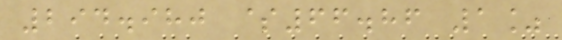294.980 $66.86 1%
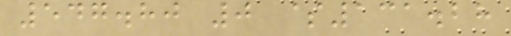547.80 0 $131.28
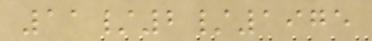11/2/1975
